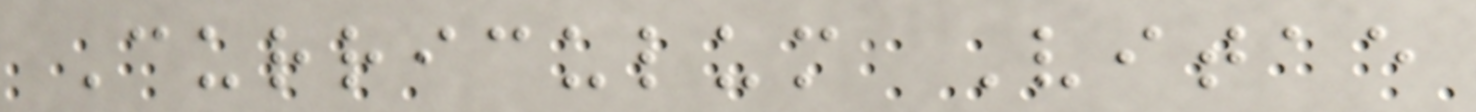Curriculum Vitae
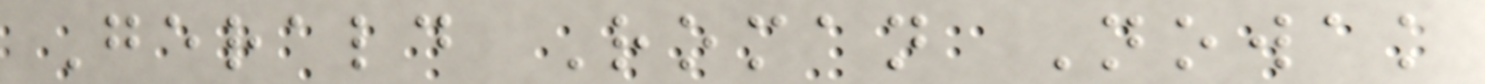Gerald Roman Nowak
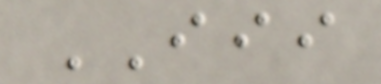III
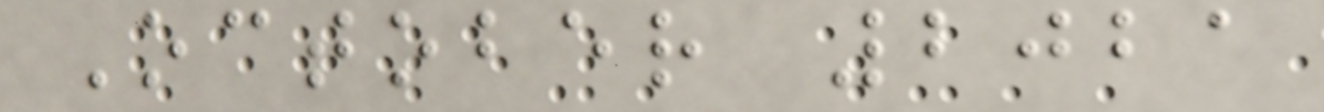October 2021
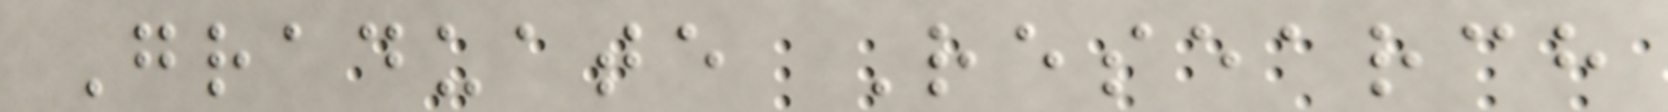Graduate Research
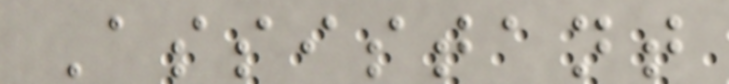Assistant
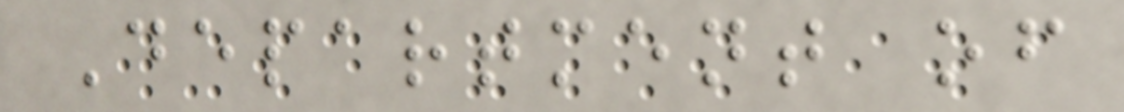Department of
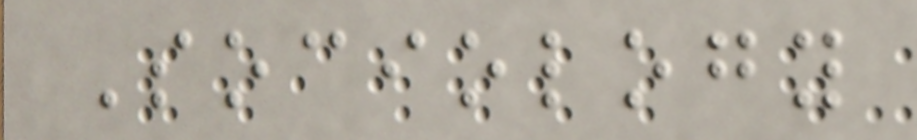Sociology
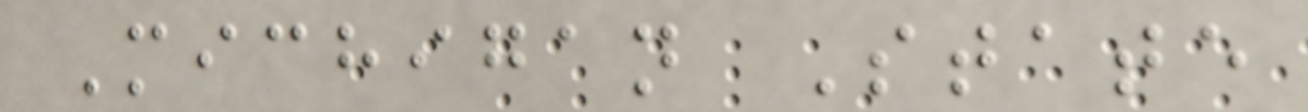Michigan State
